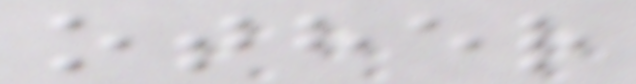other
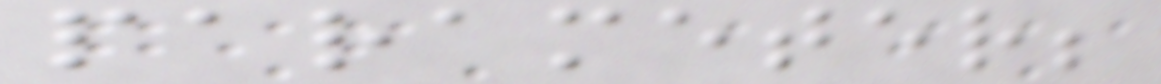parameter;
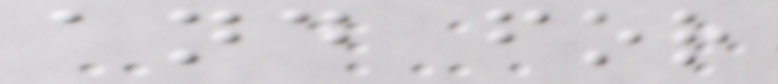and for
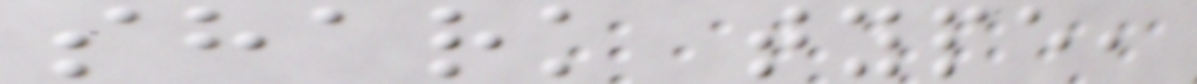shark type,
